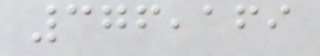376,169
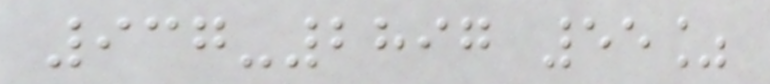937-2897 55%
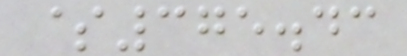$375.43
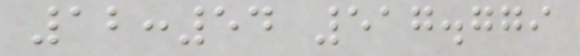12:54 517.779
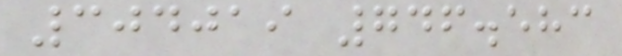304019 746.583
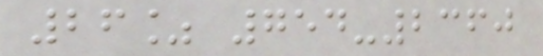26% 754-2360
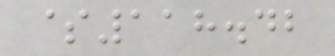$118.42
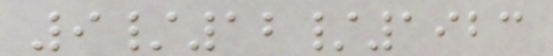9/12/1923
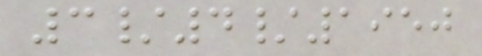3/4/1950
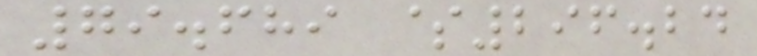79.689 $296.24
